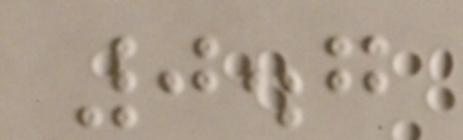0.7
